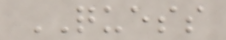QUESS
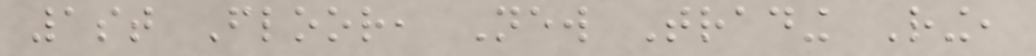1st Floor, New Trading Ring,
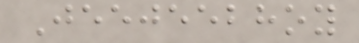Jeejeebhoy
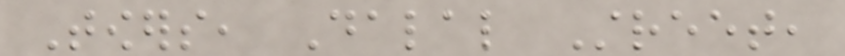Towers, Dalal Street,
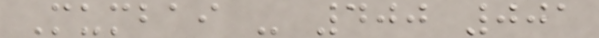Mumbai - 400 001
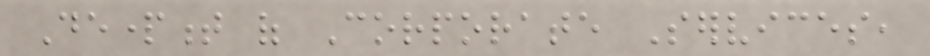Department of Corporate Services,
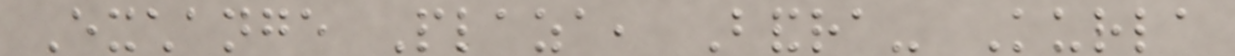Exchange Plaza, Bandra- Kurla
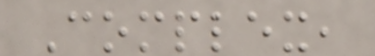Complex,
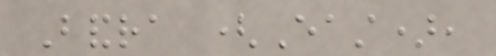Bandra (East),
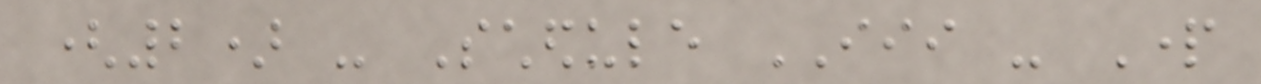(2) - Schedule III - Part
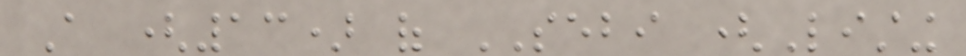A (13) of SEBI (Listing
